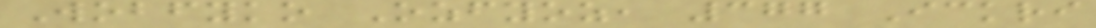Wobfyko Ozfyoz, 377 Ickri
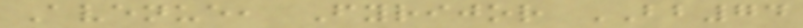Avenue, Fyrijor BB74
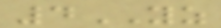4YZ
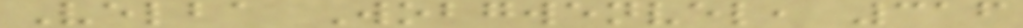Velba Wobgwenvel, 316
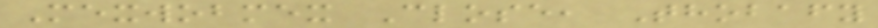Mexwobmex Close, Thobafy
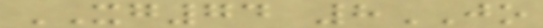XG74 8JO
